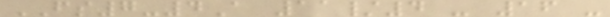FS7-4A 11/4 - 16 -
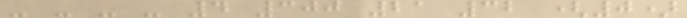- - - - 4 300 21 32 (0)
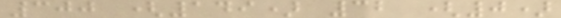300 (149) 32 (0)
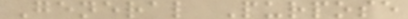General Purpose
